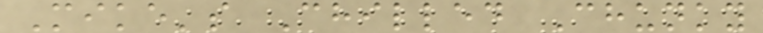Mike's Chilled Chunky
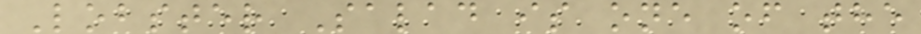Lobster Salad is one of the
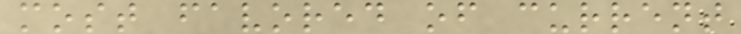most favored of current
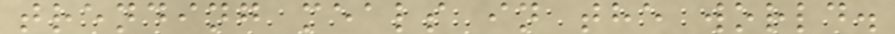trending meals in the world.
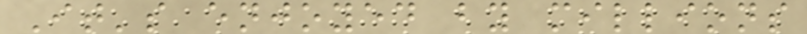It's enjoyed by millions
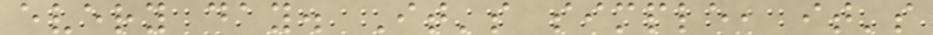every day. It's simple, it's
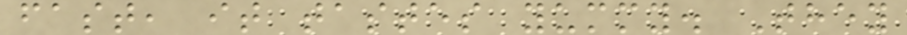fast, it tastes yummy. They
